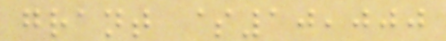grant $10,000
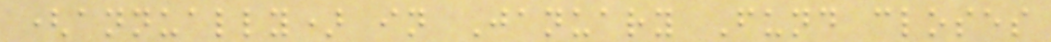(annually) in January Fund closes
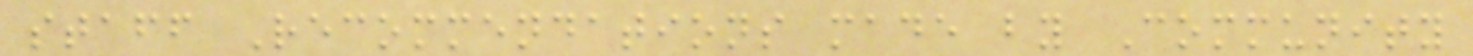staff Recommendations made by Community
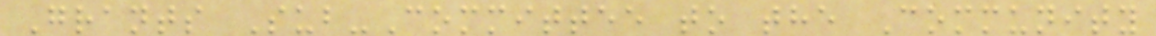Grants Sub-Committee to the Community
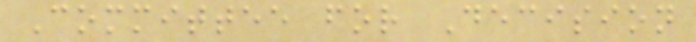Committee for Decision
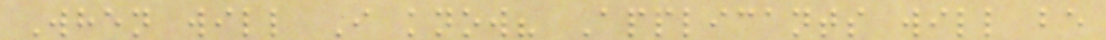When will I know? Applicants will be
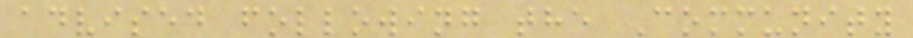advised following the Community
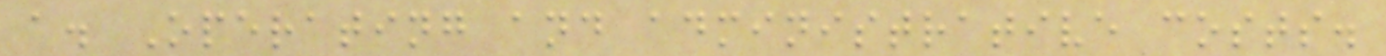a. Operating and administrative costs.
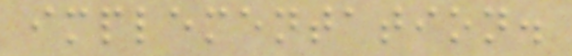implementation.
